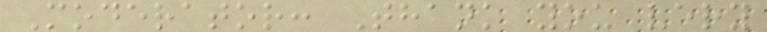Moderator: Thank you very
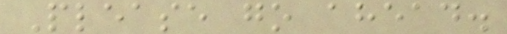Please go ahead.
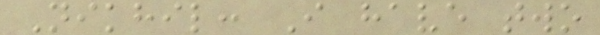Nikhil: I have two
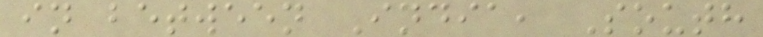in between India, South
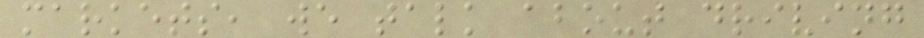markets, we talk about driving
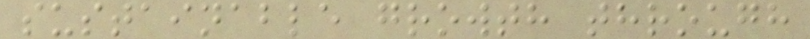sustainable growth through
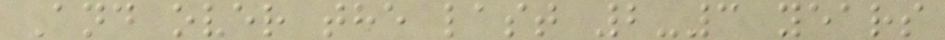And over the last 2-3 years
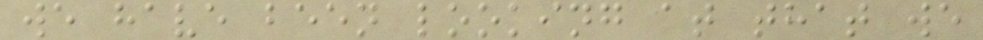we have been looking at that we
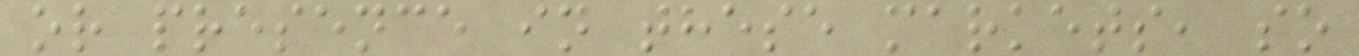or presence in these markets, so
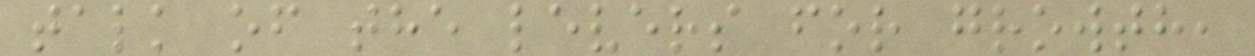talk of the levers for growth,
